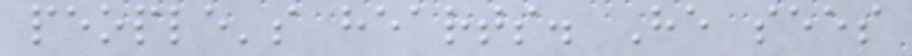people's hearts. He sees
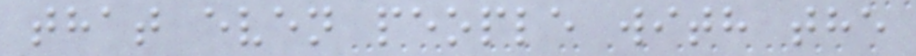that even people with the
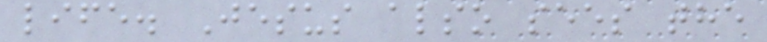life. Jesus also sees the
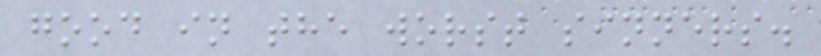good in the worst sinners.
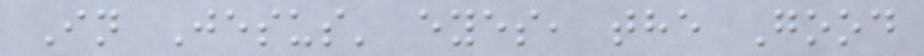In Jesus' eyes, the Good
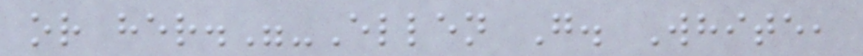or her."-Ellen G. White,
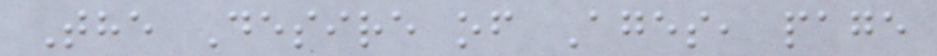The Desire of Ages, page
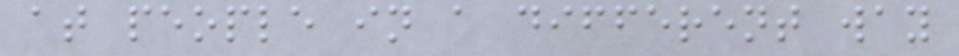at people in a different way
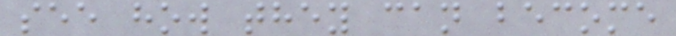see how they can become
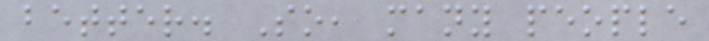better. So, many people
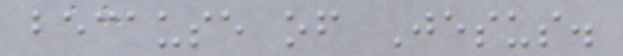because of Jesus.
